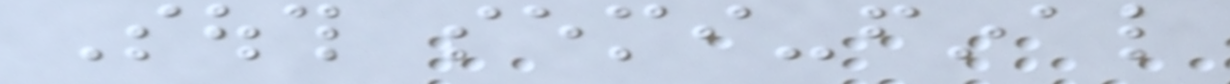South semi-final
